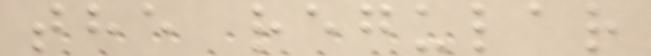the regular
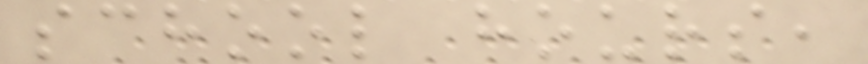school hours,
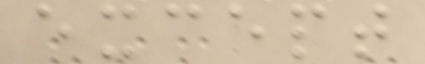except
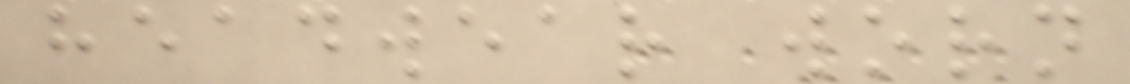headwear worn
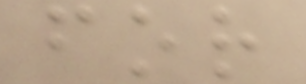for
